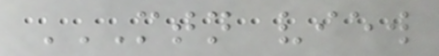MTN VIEW
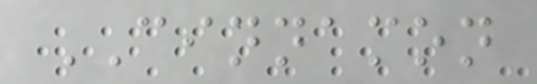CINNAMON
